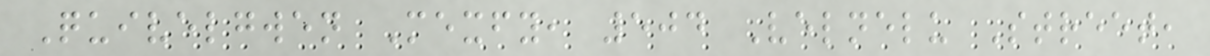Quivelgwen Mexfy, 504 Velnelu Street,
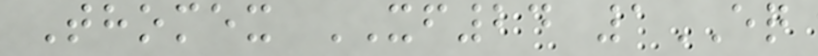Thomex XF24 1EQ
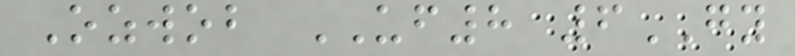Ozwob UF8 6GY
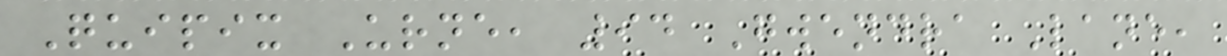Quipix Urne, 94 Gwendra Lane,
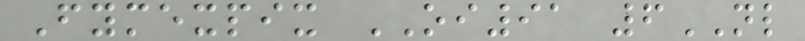Fymexpix OI91 6NL
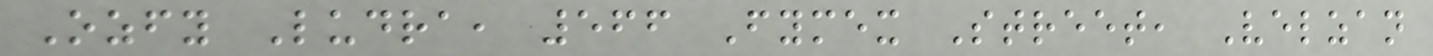Ozfy Ludra, 566 Fymex Street, Velzan
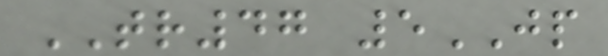TR47 5JP
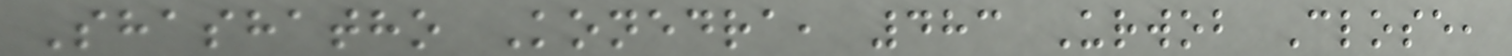Shashatho Konedra, 483 Urwob Close,
